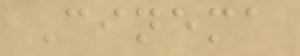Cinema
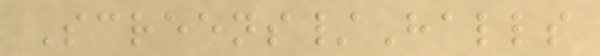Screens/Halls
